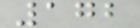172
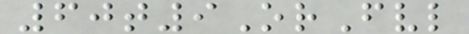60t9OrFvl
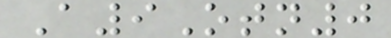A9Otn0
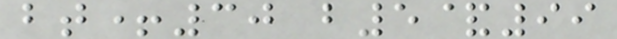bt+30 b5&99
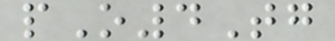pO4Tg
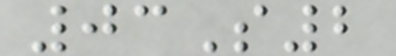03S2
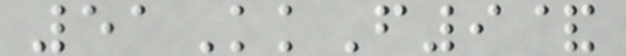51KkF9&
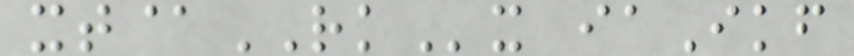xt@RKx iaIkf
